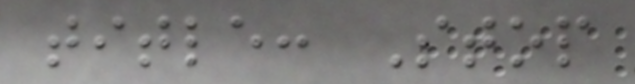title: Stop
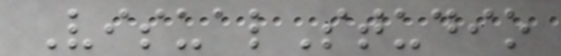VisualStudio
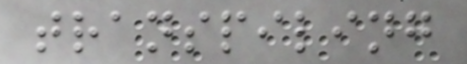transpiling
